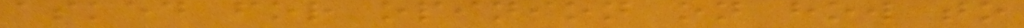asked for opinion on how to
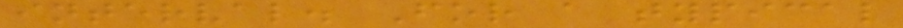interval. For a typical
